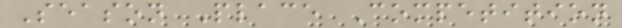Season Place Competition
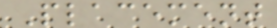Placement
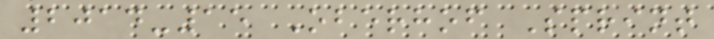2014-15 Oberhof Sprint
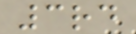3rd
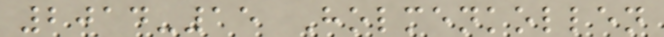2014-15 Holmenkollen
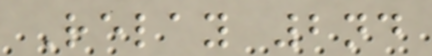Relay 2nd
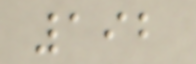192
